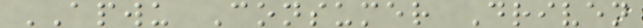APWU Consumer Driven
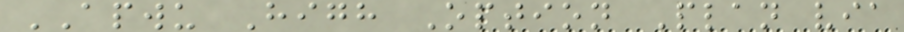APWU High Option Plan via
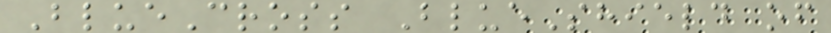BlueCross BlueShield of
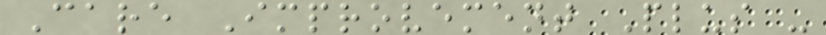Care Improvement Plus -
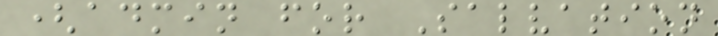(admin for Salvation
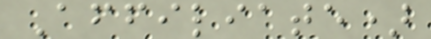Affiliate)
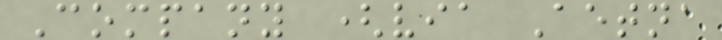Company (via Aetna
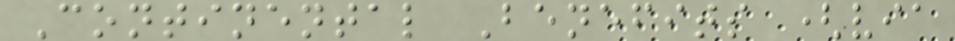Continental Benefits (via
